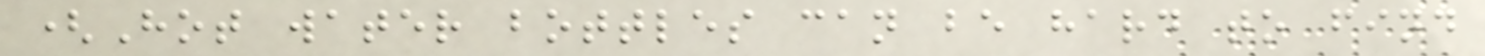(Hot water bottles can be hard to find
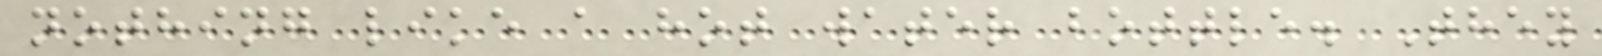nothing like a hot water bottle. They
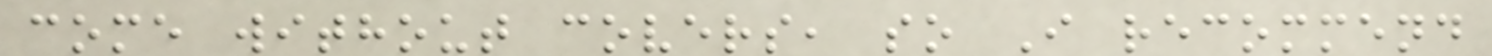come without covers, so I recommend
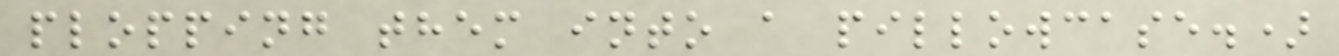plopping them into a pillowcase.)
